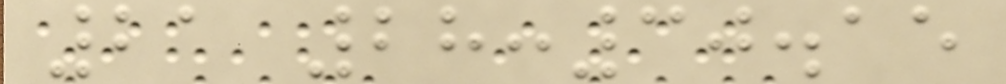21 28:30.15
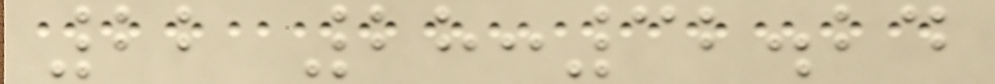22 28:32.24
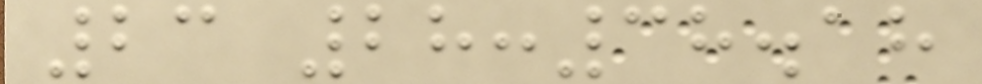23 28:38.18
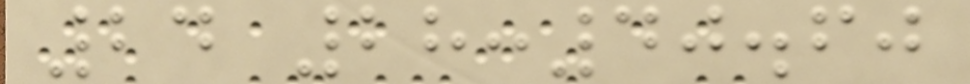24 28:40.60
